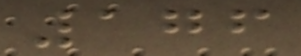176
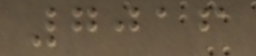7016
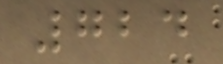724
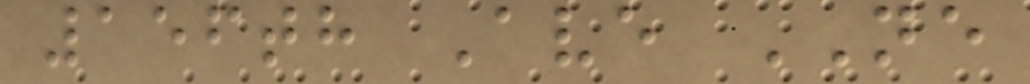156th Ave NE
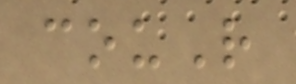couR
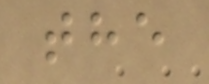the
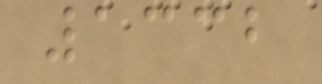1332
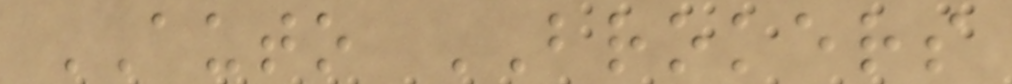AUTO BROKERS
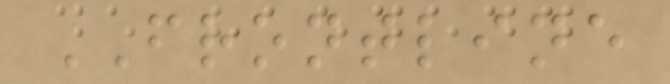FRONTLINE
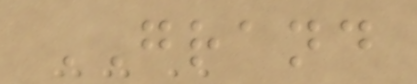GRAND
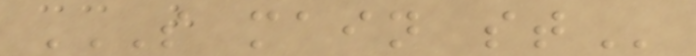S MAIN ST
